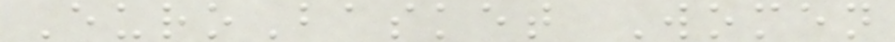EuroBasket Women
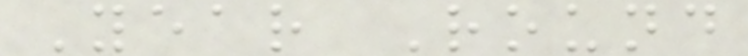Year Round
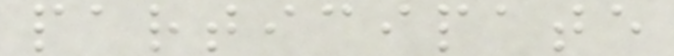participate
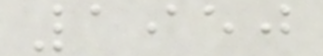1950
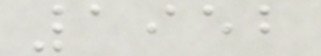1952
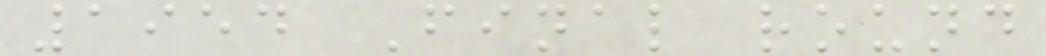1954 Final round
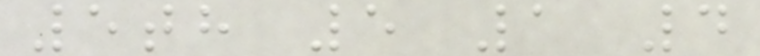5th 5 1 4
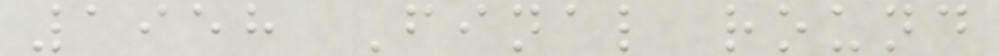1958 Final round
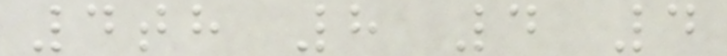4th 8 4 4
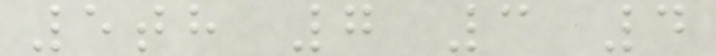5th 7 3 4
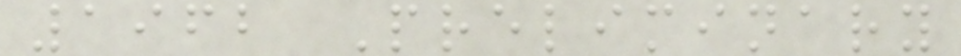1962 Preliminary
